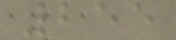255
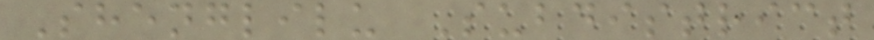Shenglilu Subdistrict
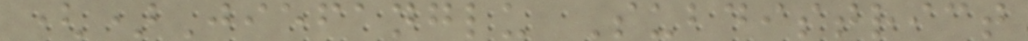()Jiefanglu Subdistrict
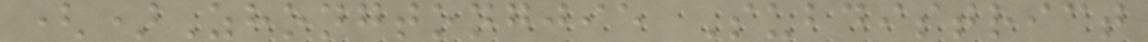()Zhongtongjie Subdistrict
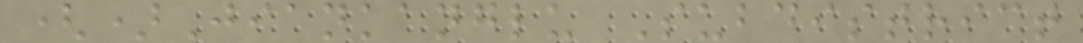()Jiankanglu Subdistrict
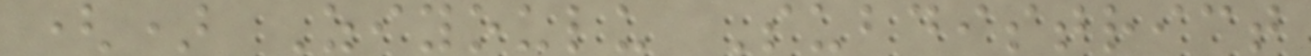() Ziyoulu Subdistrict
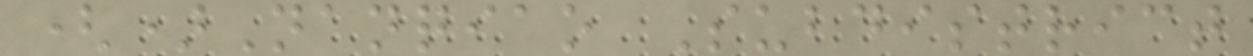()Nanqiao Subdistrict
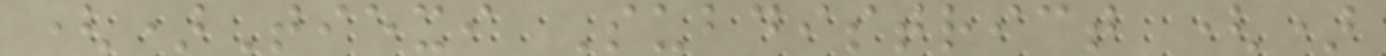()Tiexi Subdistrict ()
